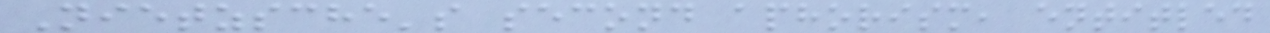Nietzsche's second aphorism, entitled
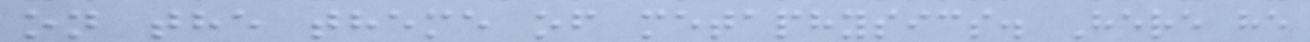on the theme of metaphysics. Here he
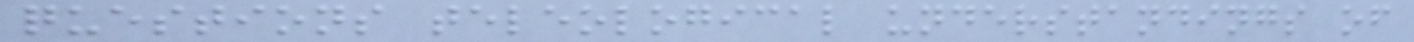questions teleological understandings of
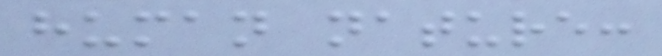human nature:
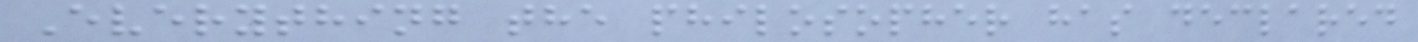Everything the philosopher has declared
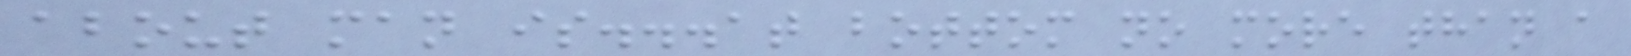about man is...at bottom no more than a
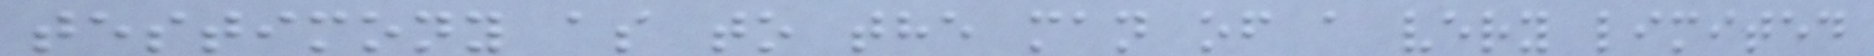testimony as to the man of a very limited
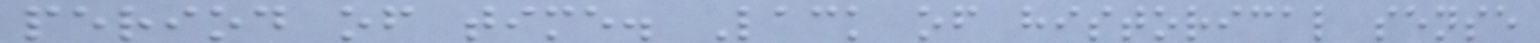period of time. Lack of historical sense
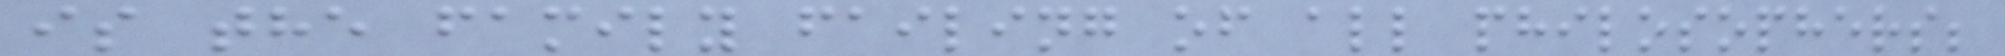is the family failing of all philosophers;
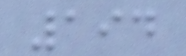194
